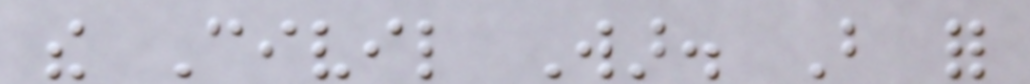the Civil War. But for
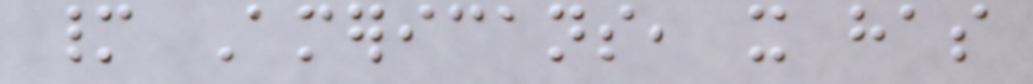many Americans, it has
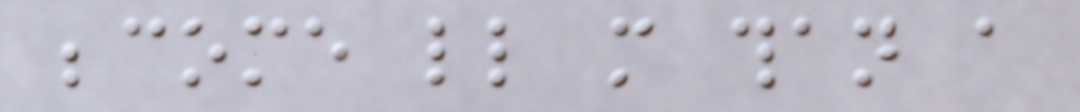become little more than a
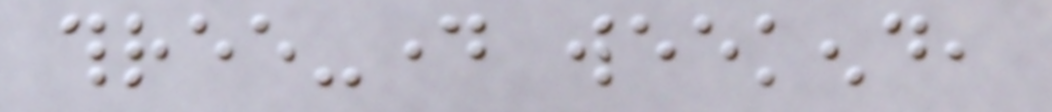three-day weekend,
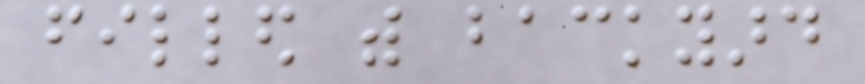filled with backyard
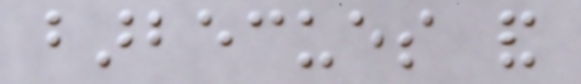barbecues and
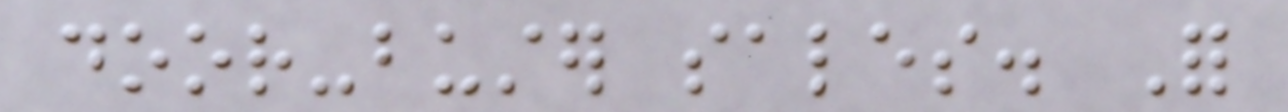door-buster sales. For
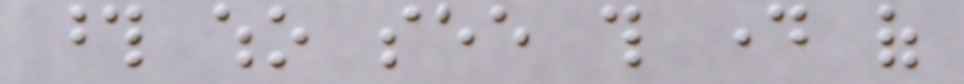those who see this day of
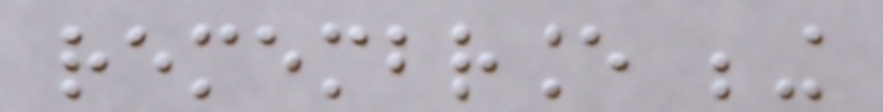remembrance being
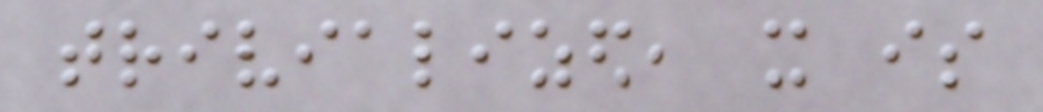trivialized, it is
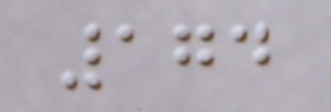174
